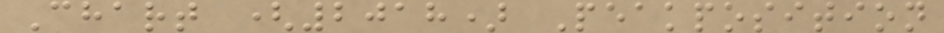Chart (2018) Peakposition
